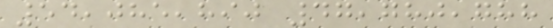54,085,890 47,780,788
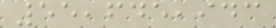55,645,943
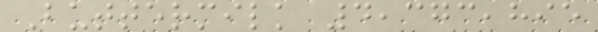Buttermilk 4,373,895
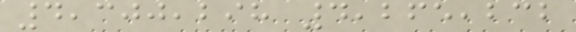4,300,298 4,265,232
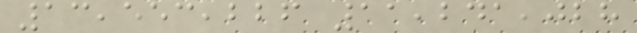13,553,226 11,241,028
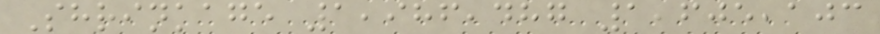Shrinkage 1,986,487 1,605,103
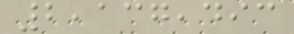2,137,493
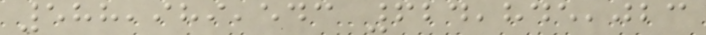588,989,543 624,845,023
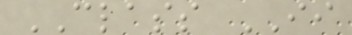CLASS II
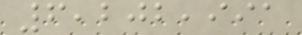6,202,991
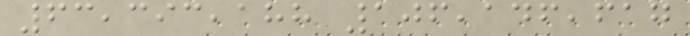63,393,188 106,146,617
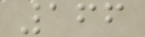166
